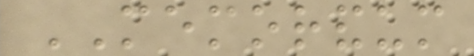MEMORANDUM
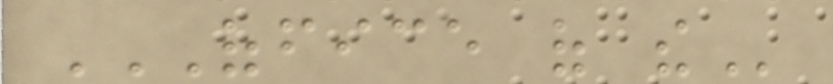OFFICE OF THE
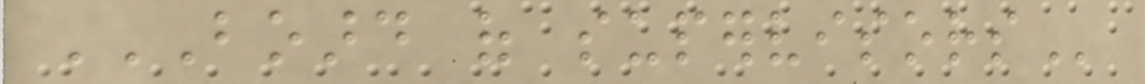BOARD OF SUPERVISORS
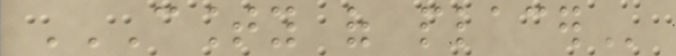COUNTY OF PLACER
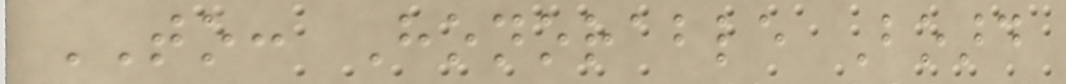TO: Honorable Board
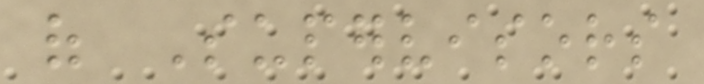of Supervisors
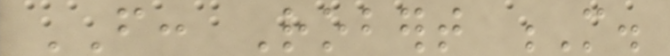FROM: Robert M.
